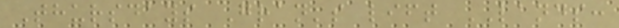Thursdays Gran's lift LANDS:
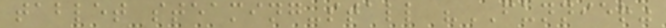tablet steaming-stall "FUNNIER"
